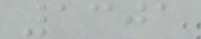1301
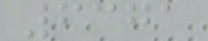6371
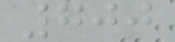700
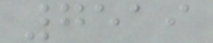7519
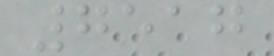7517
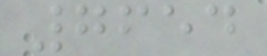7654
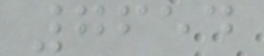7654
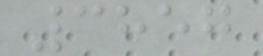3857
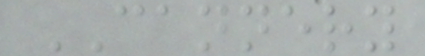CANNERY
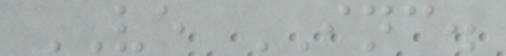VE INC.
